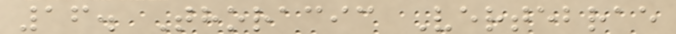16. Thoracic Vertebrae
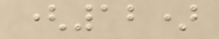(12)
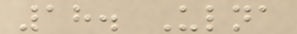18. Ulna
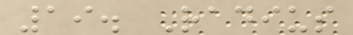19. Radius
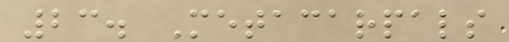23. Metacarpals
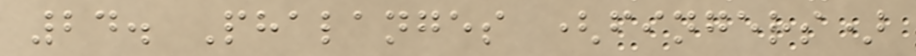24. Phalanges (fingers)
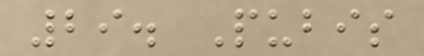29. Pubis
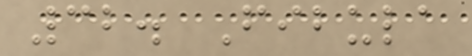32. Fibula
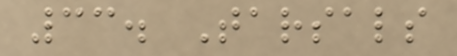33. Tarsals
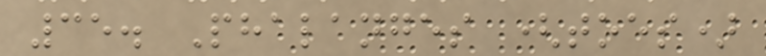35. Phalanges (toes)
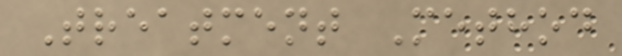Treatment Method
